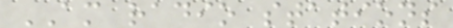AM radio stations
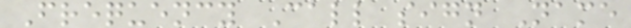Frequency Call sign Name
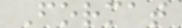Format
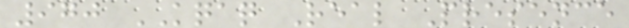970 KQAQ Real Presence
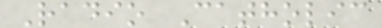Radio Catholic
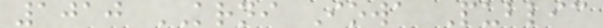1010 KRNI Iowa Public
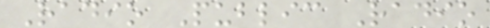Radio Public Radio
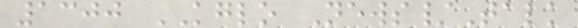1300 KGLO News/Talk
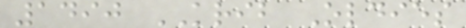1490 KRIB Oldies
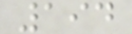194
